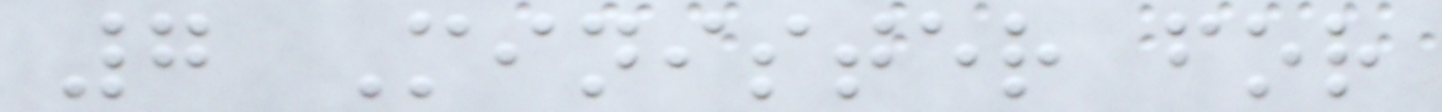7 Minister for
